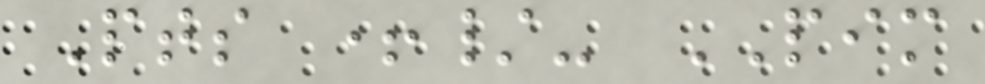Pts +/- PIM
